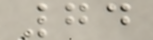74
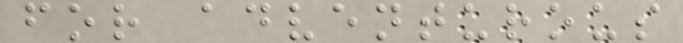for adventurous
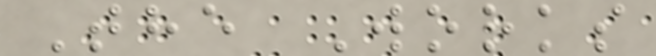The Works
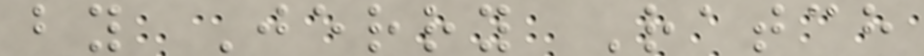by Jerry Ratch
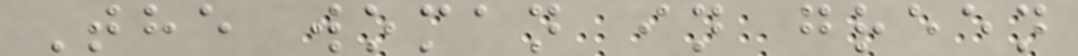The woman in green
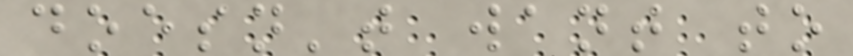doesn't want to
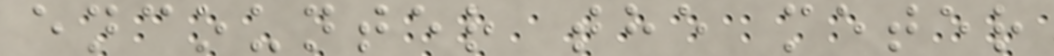encounter the meter
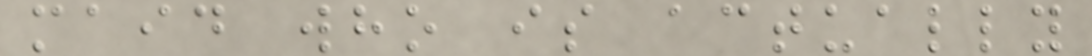maid who is actually
